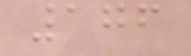176
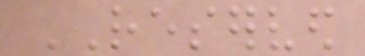RESERVED
